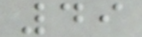49
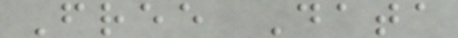Free Data
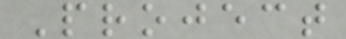Project
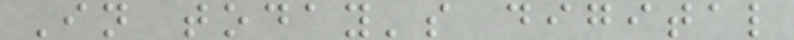In today's digital
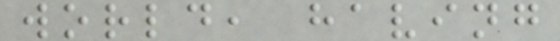world, having
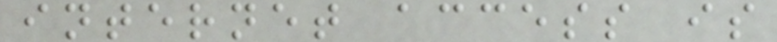internet access is
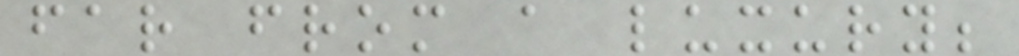far from a luxury;
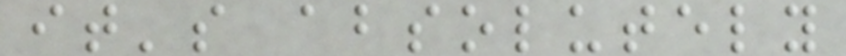it's absolutely
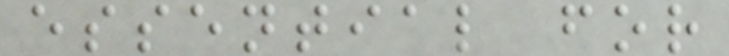essential for
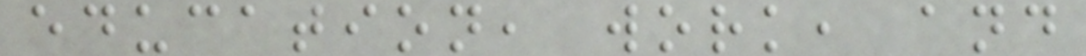education, work, and
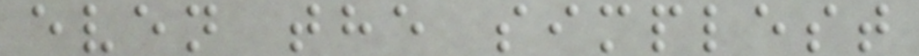even the simplest
